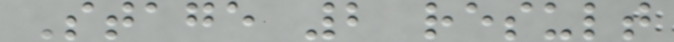Stage 2 result
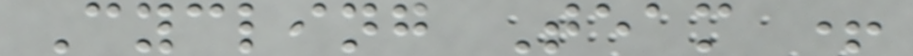Cycling Team +
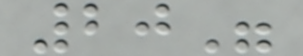20"
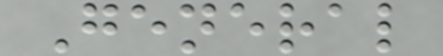General
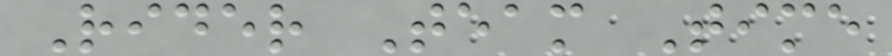Rider Team Time
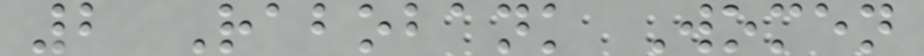2 Rabobank Women
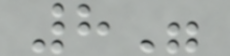8"
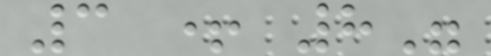3 + 8"
